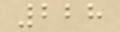228
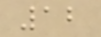12
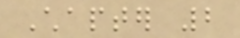Chapter 2
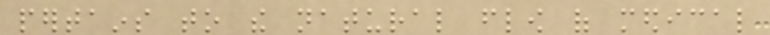pertains to the natural flow of medical
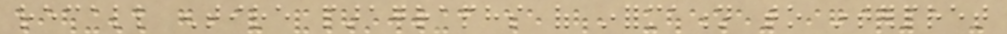recall entire paragraphs of information to interpret
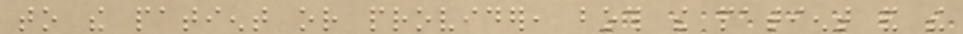to the patient or provider, both the patient and the
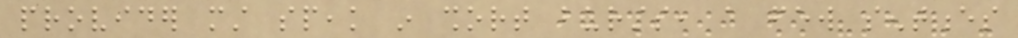provider must speak in short bursts, a few sentences
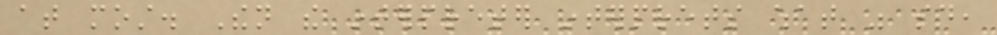at most. Then the interpreter interprets what was said,
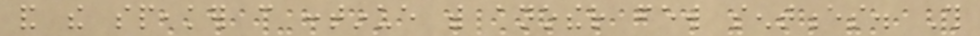and the speaker can continue with another few sentences. This
